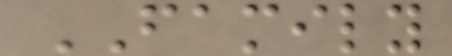FAMILY
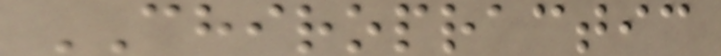CHIROPRACTIC
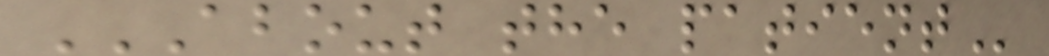ABOUT THE PATIENT
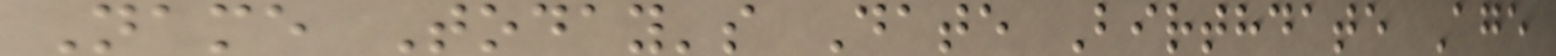Name Today's Date Birthdate Age
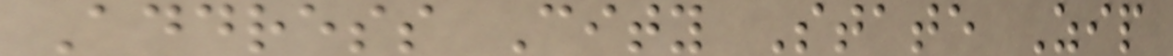Address City State Zip
